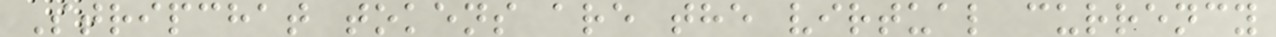Stripchat tokens are the virtual currency
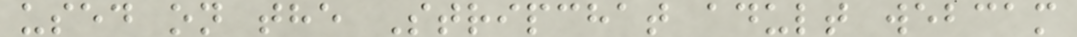used on the Stripchat adult webcam
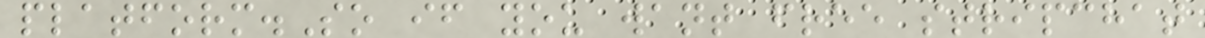platform.So if you want free stripchat
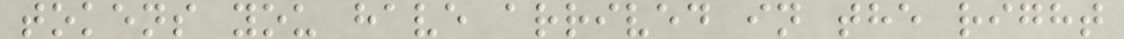tokens you have arrived in the right
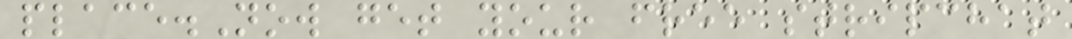place.Now get your free stripchat
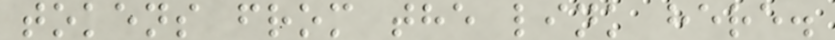tokens from the link here.
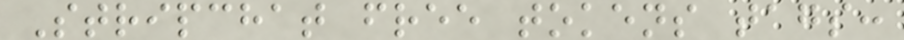Stripchat free tokens tags:
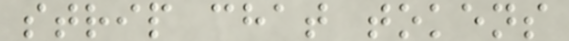strip chat tokens
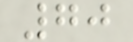70
